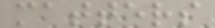matters
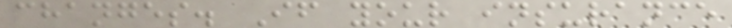changes. If your insurance
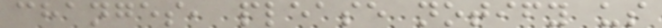changes, please notify us
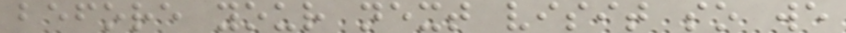before your next visit so we
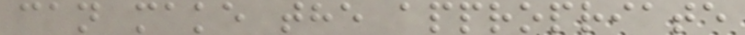can make the appropriate
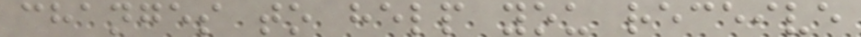changes to help you receive
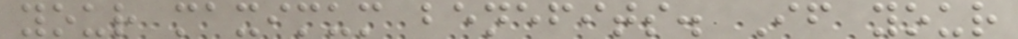your maximum benefits. If your
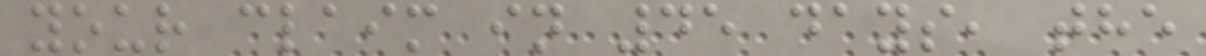your claim in 45 days, the
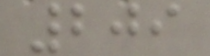209
